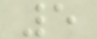5
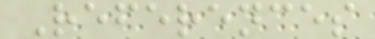References
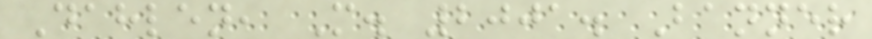Dahlen, M. 2001. Banner
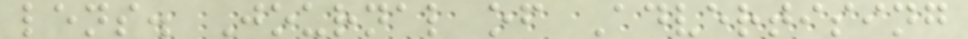lens. Journal of Advertising
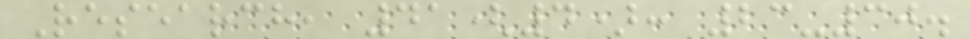Research, 41(4): 23-30.
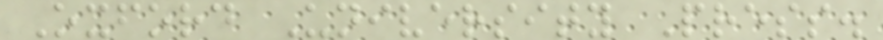Oxford University Press.
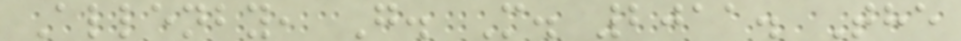Allenby, G. M. 2011. The
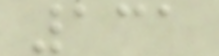131
